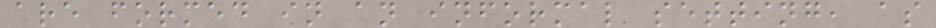are formed in an informal setting, as
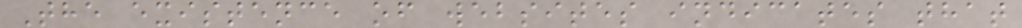The existence of websites indicates that
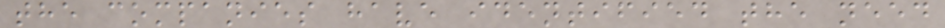the companies have identified the need
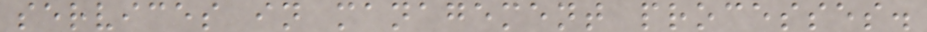services in management processes.
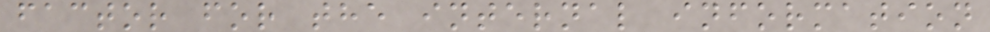factor for the internal information
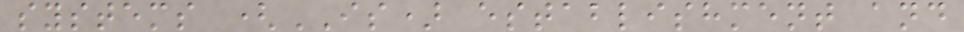systems (IS) establishment and
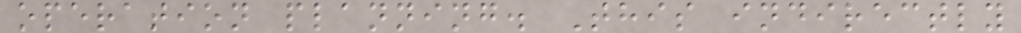operation planning. This indirectly
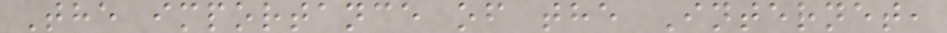The importance of the Internet,
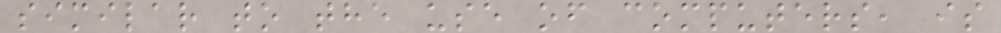similar to the use of computers, is
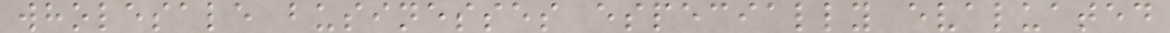wholesale businesses especially evaluated
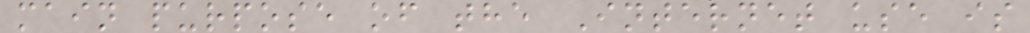main purpose of the Internet use is
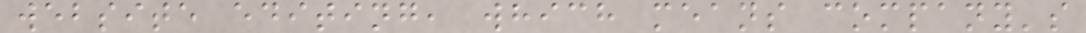website editing, which means company's
